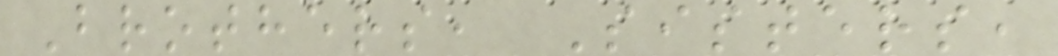Brothers, Sisters,
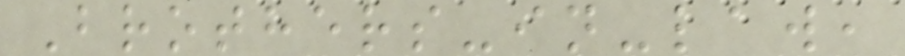Brothers-in-law,
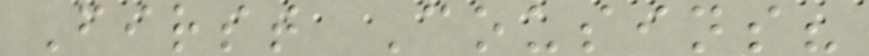First Cousins?
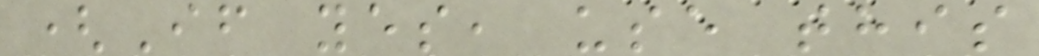(If yes, use this
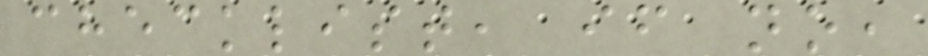checklist, if no,
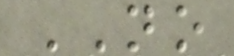NO
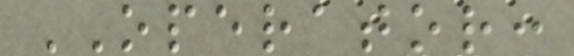OPERATOR:
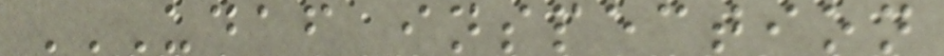UDAF INSPECTION
